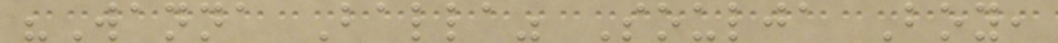"Wanna Balla" Soulja Boy,
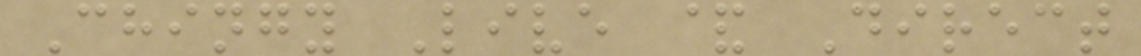Chingy Live & Direct
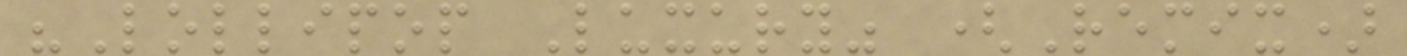"Lollipop Luxury" (Remix)
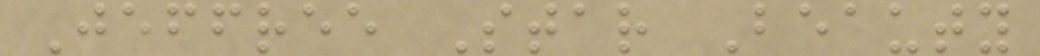Jeffree Star Beauty
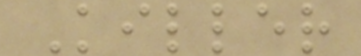Killer
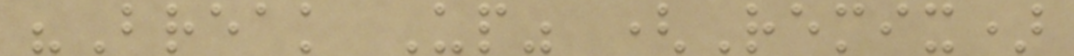"Break Up" (Remix)
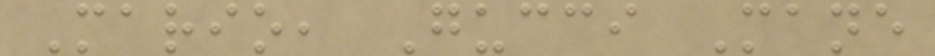Mario, Gucci Mane
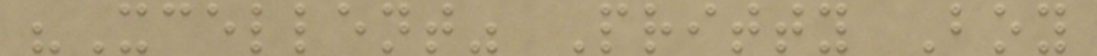"Xcellent" Pritty Boy
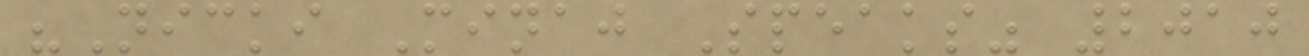"Nicki Minaj Speaks" 2010
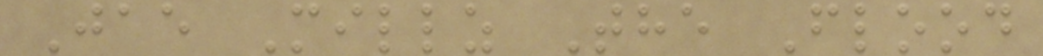Jae Millz The Flood
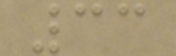33
